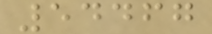54467
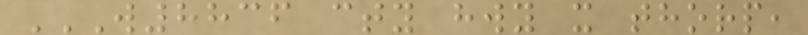W8836 CTY HWY X THORP,
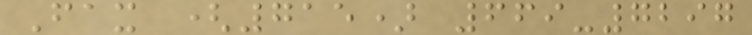Fax (715) 669-7297
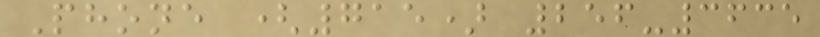Phone (715) 256-3635
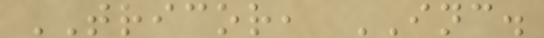TRICOR, INC.
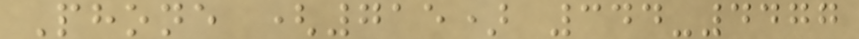Phone (715) 344-4477
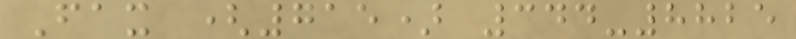Fax (715) 344-8825
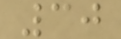30
